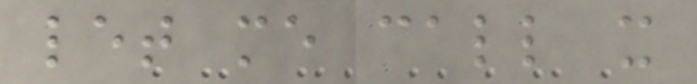let me call it
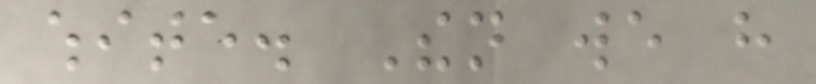white. Then we have
